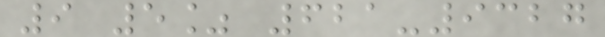9 5% 621-9327
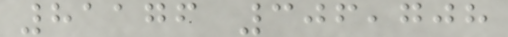81176 306,708
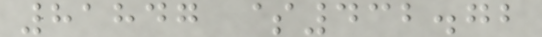81847 $432.72
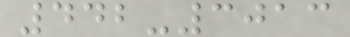442-3013
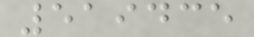519435
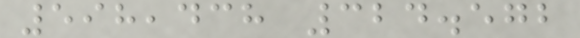598,438 324.572
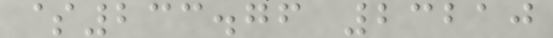$233.76 23210
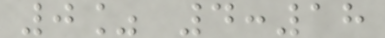0% 4:18
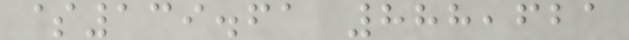$139.61 888,621
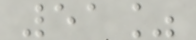51%
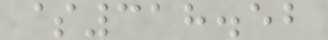$318.52
